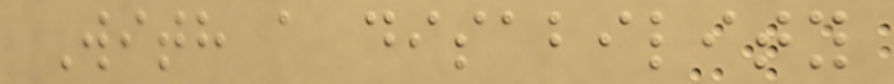With a disability
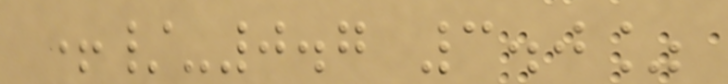+/-0.7 3.0%
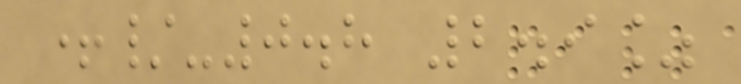+/-0.8 2.9%
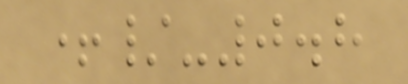+/-0.8
